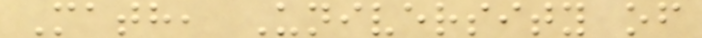Math, University of
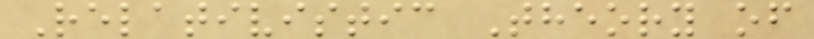Relativistic Theory of
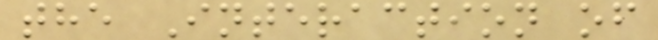the Interaction of
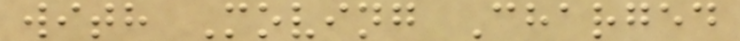with Moving Charged
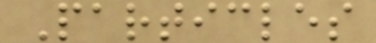Particles
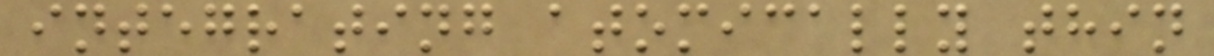integrating atomically thin
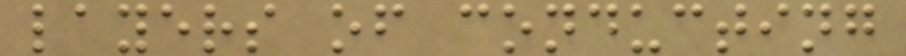layers of conducting
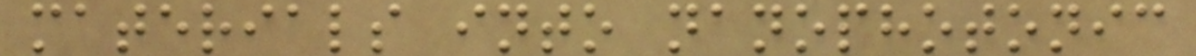materials into nanophotonic
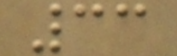33
